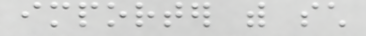importer with such
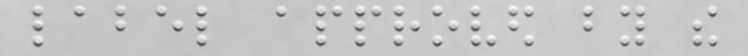label approved by the
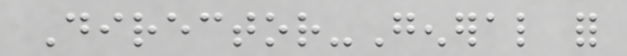Director-General for
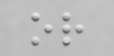or
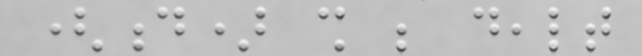(d) shall be dealt
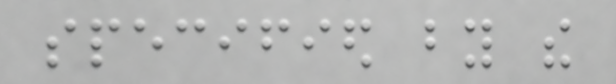specified by the
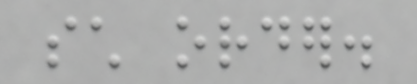such order.
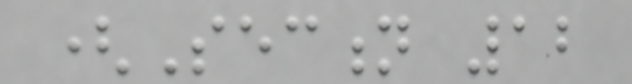(Section 12
